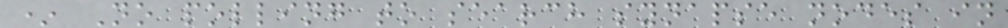* No polling to search synapse nodes in
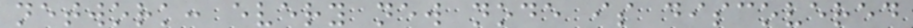network: every new node is discovered
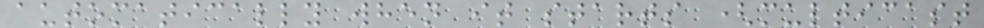automatically when it starts (multicast
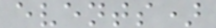events)
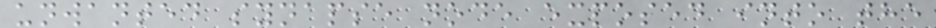unwanted synapse node exposed into the
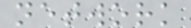network
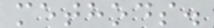methods.
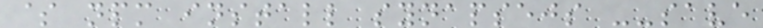$ npm install synapsejs --save
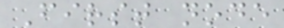First node
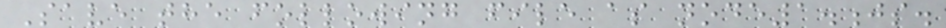Save the following file as node1.js.
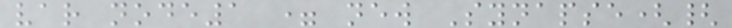var node1 = new Synapse({
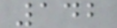142
